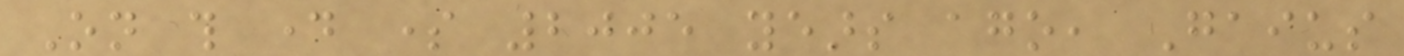On this day some 2005 years ago, Gaius
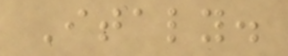Italy.
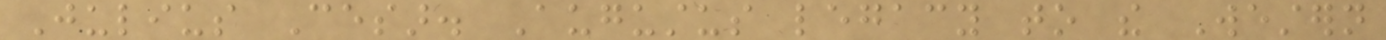Julius Cesar. Augustus legacy to the Western
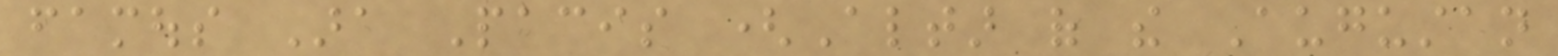famous Ara Pacis (Altar of the Augustan
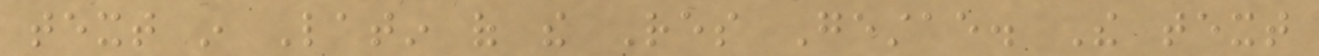text in Latin of the Res Gestae. The text
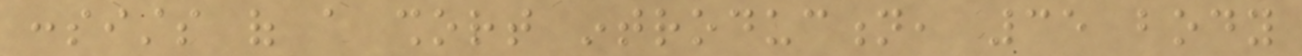consists of a short introduction, 35 body
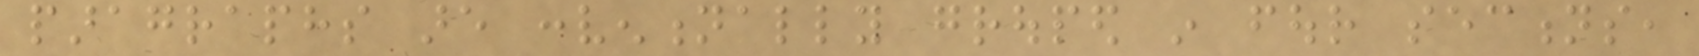paragraphs are conventionally grouped in four sections,
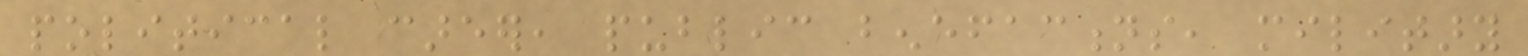political career, public benefactions, military
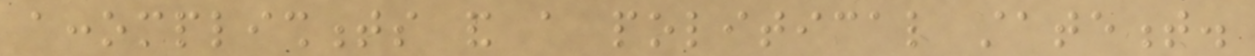accomplishments and a political statement.
